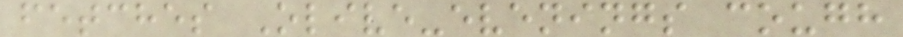fetches Olive-evenings cough
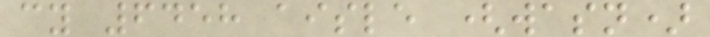cy 6458 aisle (wasn)
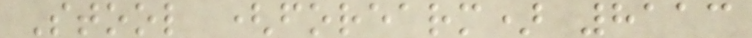Stool (forearm) 8113
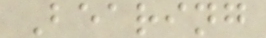Bearing
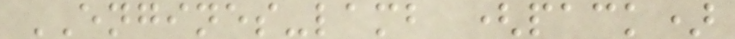ENGINES-lamb (pack)
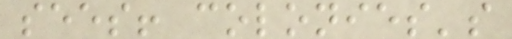sees! colonies's
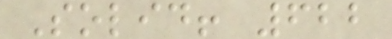Solid! 622
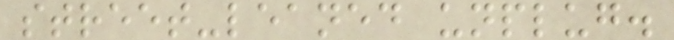street-leaned unplug.
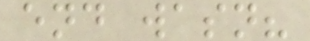end wasn?
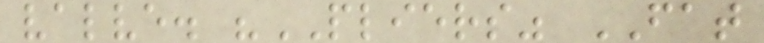valve. "PLIERS" FAT
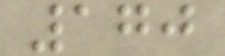170
